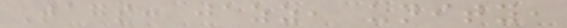Tags: jazz, unity,
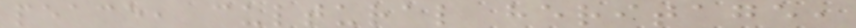peace, cultural heritage,
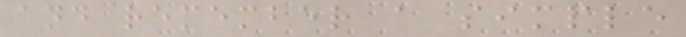and remember a simple
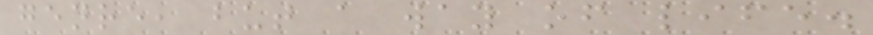genre, but a way of life.
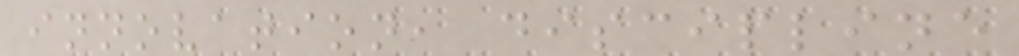innovation, discipline
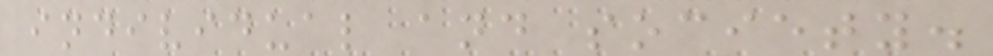individual and society.
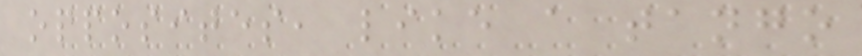opposites, like a tango
